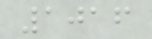1016
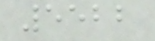5522
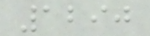1290
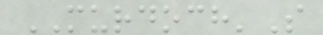MURDOCH'S
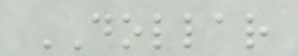DOLLAR
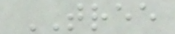TREE
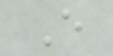E
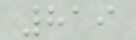819
